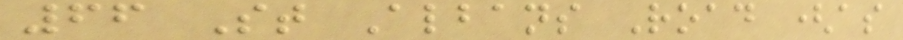66 St Albans Road (as
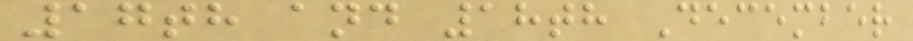17th and 18th December
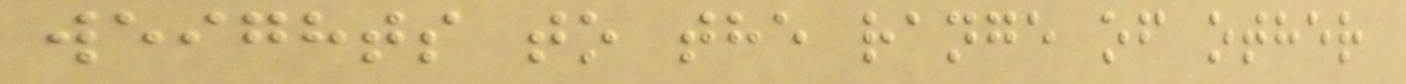weights to the range of other
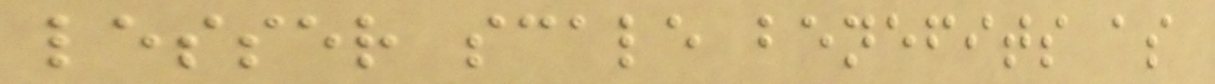lesser scale benefits as
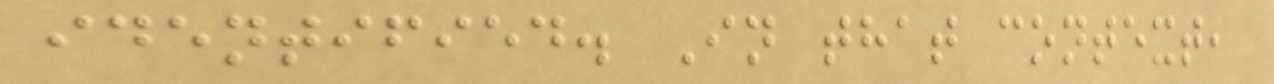identified. In that context,
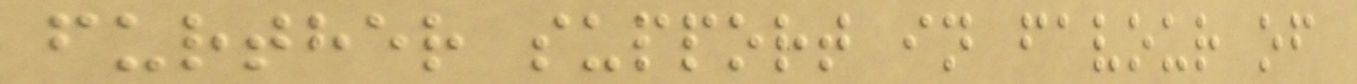further support in favour of
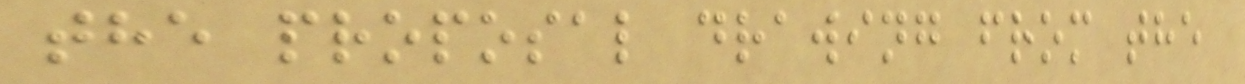the proposal drawing from the
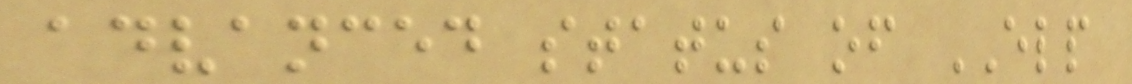advanced status of ELP
